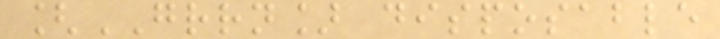[GRRN] disposable
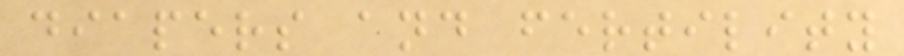diapers and fertility
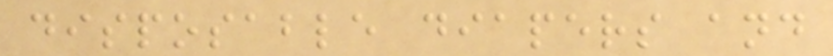disposable diapers and
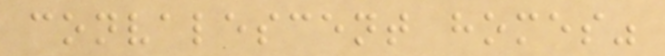convalescent homes"
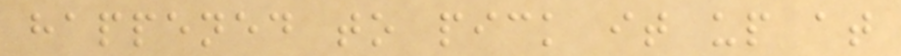happened to pick it up at
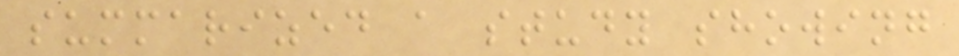summarized a study showing
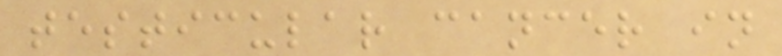testicular cancer in
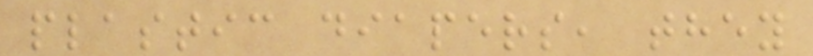plastic diapers, they
